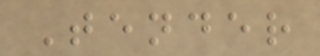Tender
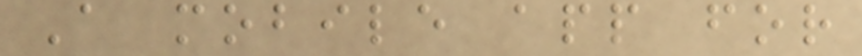A mobile app for
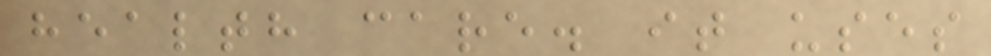health care. it uses
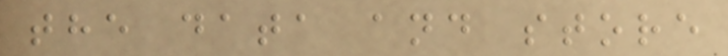the data and store
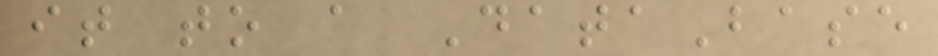it to a DataBase
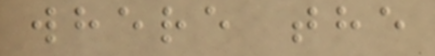where the
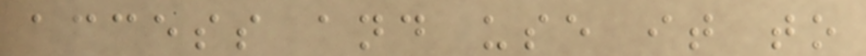access and use it to
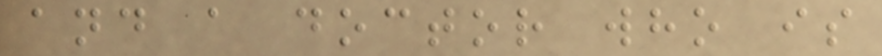and a doctor who is
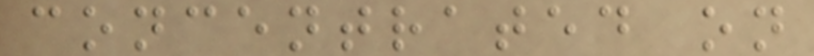concentrated on
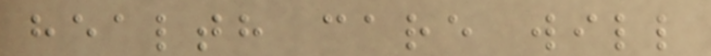health care will
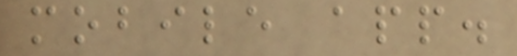mobile app.
